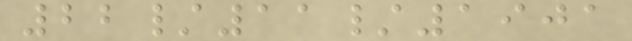22/11/1901
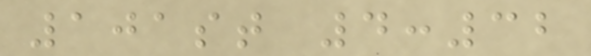101st 4:32
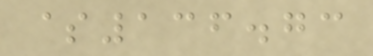$136.73
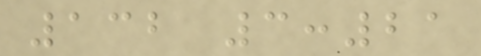132 3:21
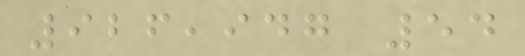926,947 54
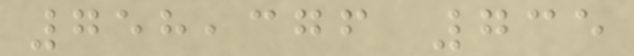758,376 735
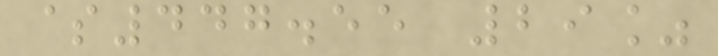$447.55 29%
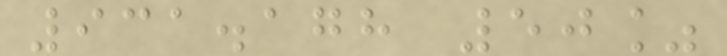931.178 50%
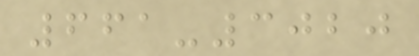661-3020
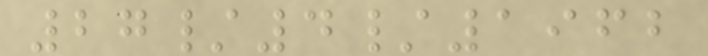27/4/1962
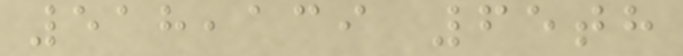518,139 65th
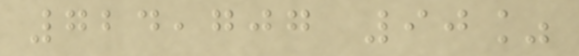724,707 90%
